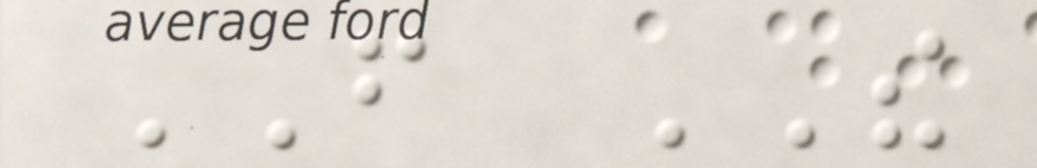FROM THE
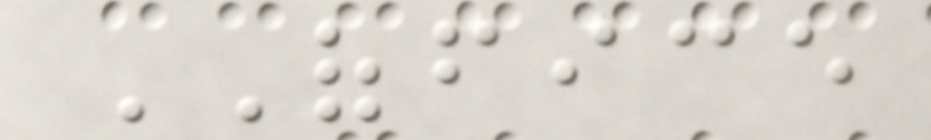OFFICE
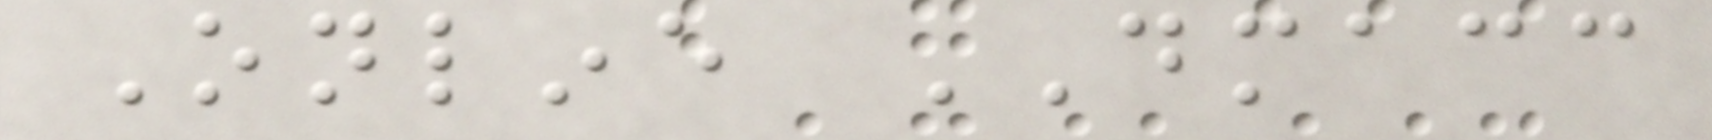Online DMACC
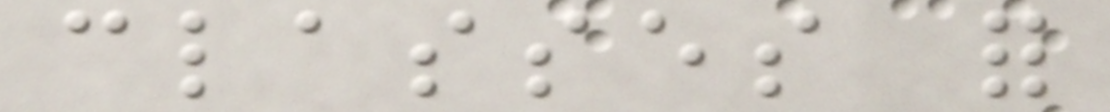classes for
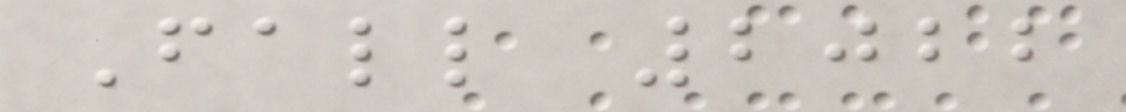Fall 2022
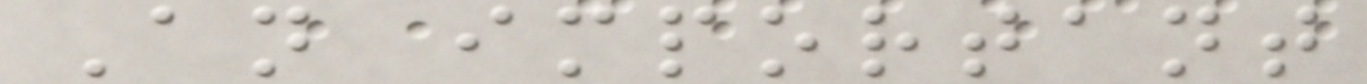An important
